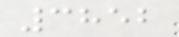3852
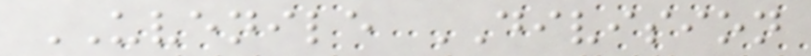UVENILE DIVISION
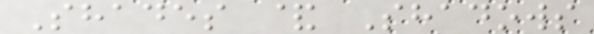Shades & Shadows
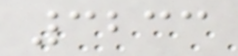3233
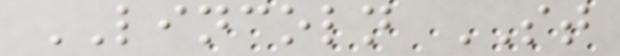LINCOLN ST
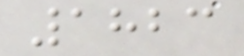1823
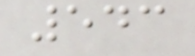543
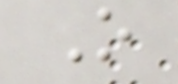O
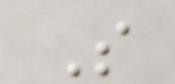S
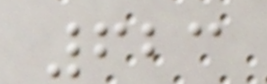623
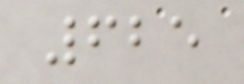625
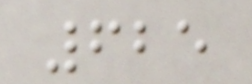625
